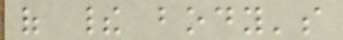of their body's
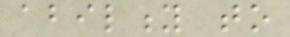ability to
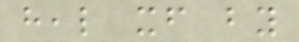heal itself by
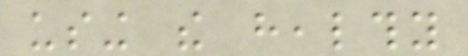using the healthy
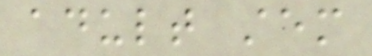adult stem
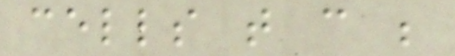cells that can be
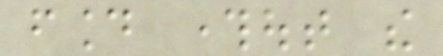found throughout the
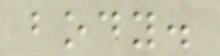body.
